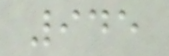945
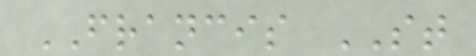FRANCIS ST
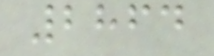2864
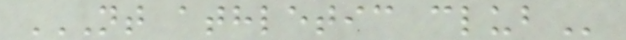NT ATHLETIC CLUB
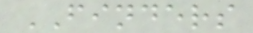FINDERS
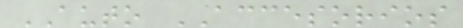AUTO ACCESORIOS
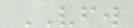VFW
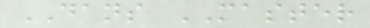DANS MASTER
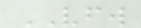VFW
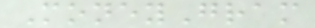MoneyGram
